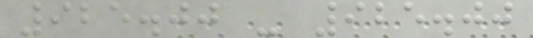925.00 - 925.00
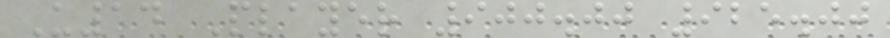U14 Player 900.00 925.00
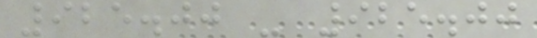925.00 - 925.00
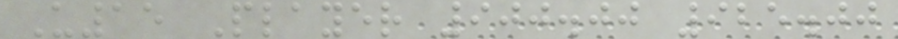U15 Player 900.00 925.00
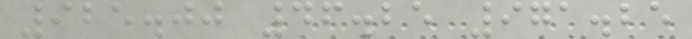925.00 46.25 971.25
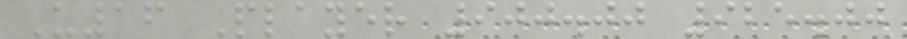U16 Player 900.00 925.00
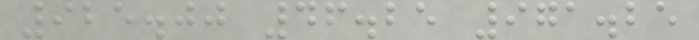925.00 46.25 971.25
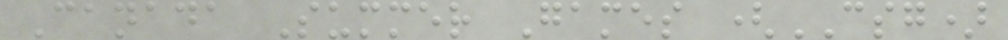Canada Summer Games (CSG)
